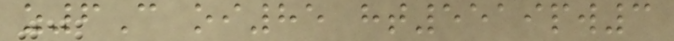z6C oi85 ht5519pw3
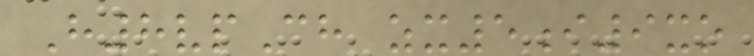H8vpCh zx5i9xo
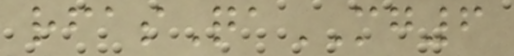rfasQaMG6
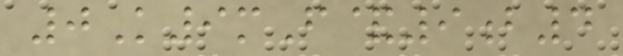0K9mF&9b4
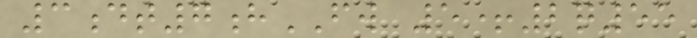3dt7hFW 5+2q55
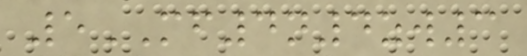5MF4n4zw3
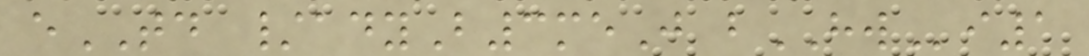eTD /adyB3meJ bHWi1
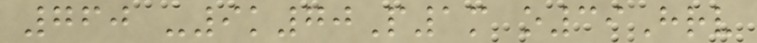760 -9k70P1m o39Hrv
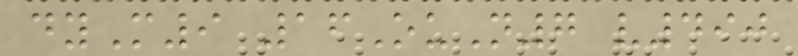dyM9 16OuN7 v490
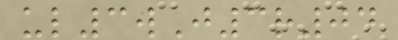ul3wJ3r04
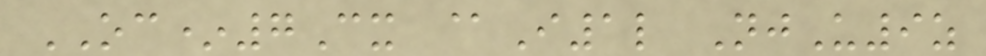OC*7Cx @I1l NjU9z
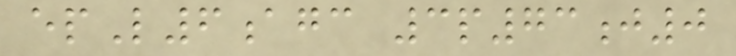epL6agc 3p73j0
